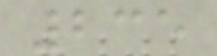235
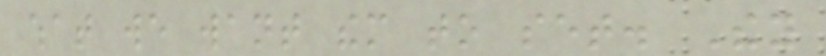what we want them to set. They
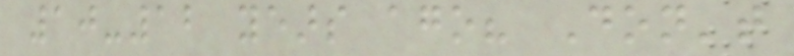10-12 years ago? Don't
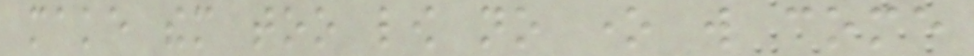make them too low no one will come
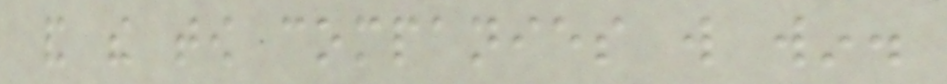and the tow companies will win.
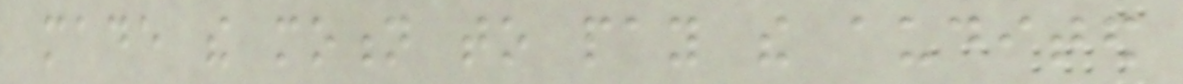made the motion to pay the audited
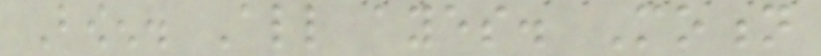Bowen. All ayes. Motion
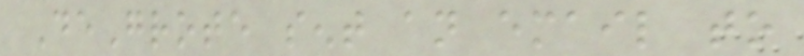DeGrote sent an email to
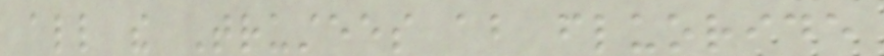all the Trustees about fluoride
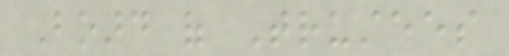Board of Trustees
